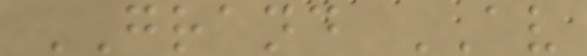GRAND AV
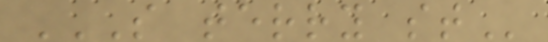S TERRY ST
